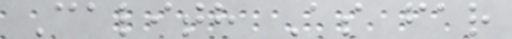Calith As far
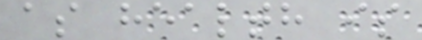as health is
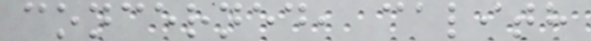concerned, calith
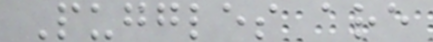Puggles are
